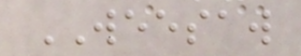WEESAW
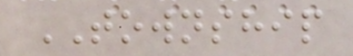TOWNSHIP
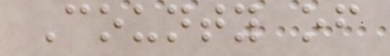County of
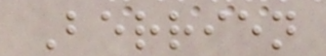Berrien
